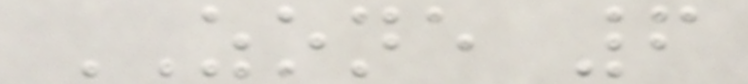ZONE 6
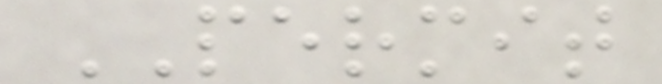PERMIT
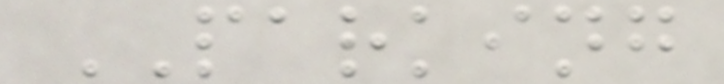PARKING
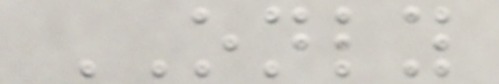ONLY
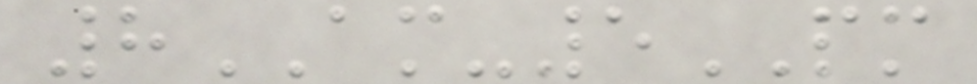8AM-5PM
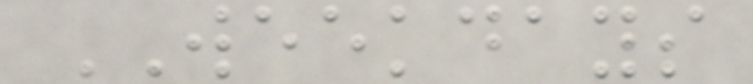WEEKDAYS
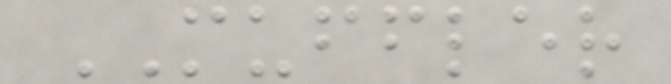MUFFLER
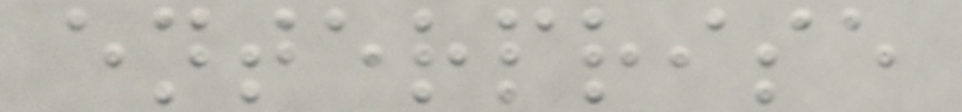enterprise
